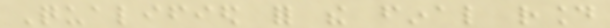Qualified for the final round
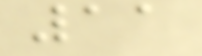11
